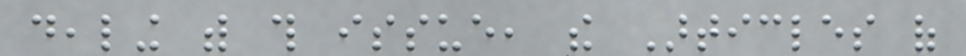dealing with this issue, the Articles of
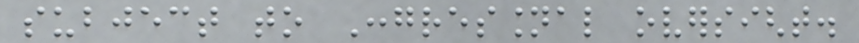subject to Congressional oversight.
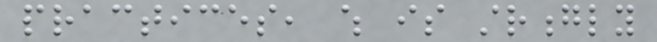practices, which is strongly
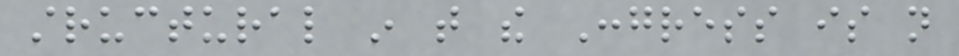structural in that the Congress is not
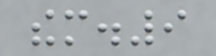them.9
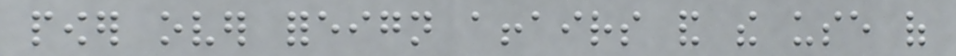power over foreign affairs and the use of
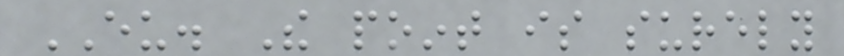EU. The point is surely
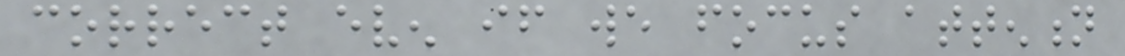correct even if we focus attention
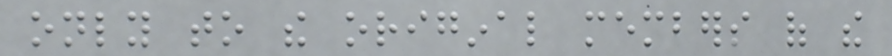only to the original members of the
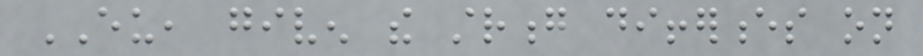EU, given the strong differences on
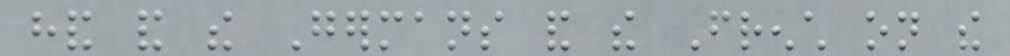hand and the Germans and the French on the
